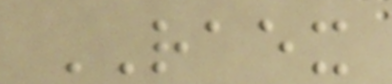RAEX
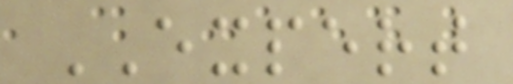EXPERT
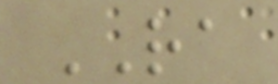RA
